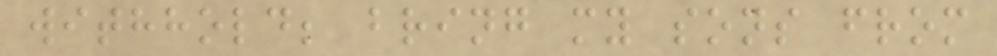withhold; bring my sons from
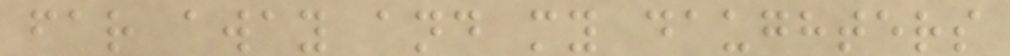far away and my daughters
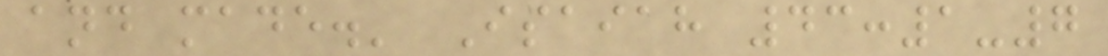and made.' Isaiah 43:1-7
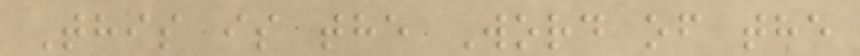This is the Word of the
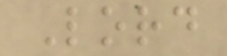Lord
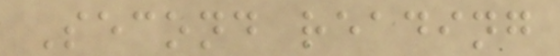Second reading
